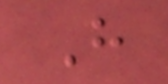H
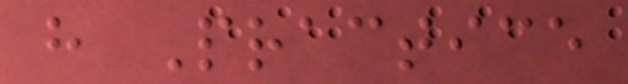h Practice
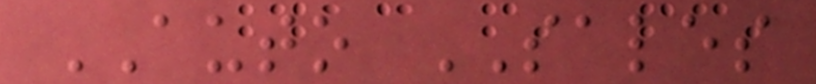AUTO SALES
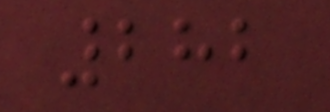282
